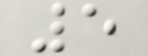5
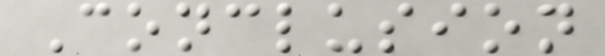Conclusion
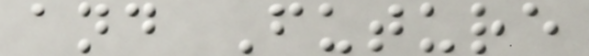and Future
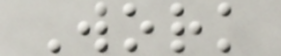Work
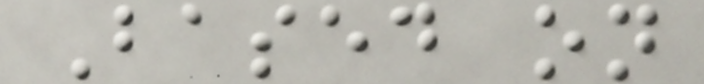Based on
